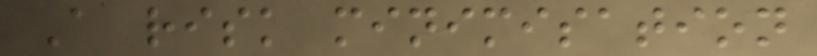A risk minimisation
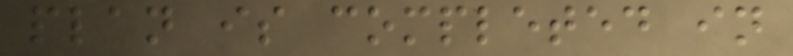plan is completed in
